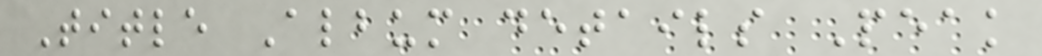Title Album details Peak
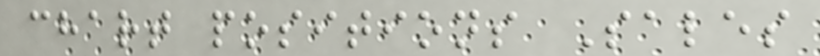chart positions Sales
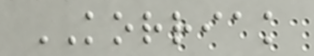KORRIAK
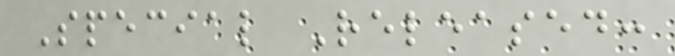Special Released:
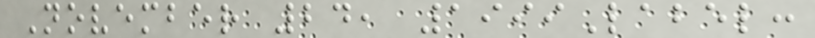November 24, 1999Label:
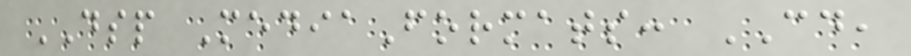DSP MediaFormats: CD,
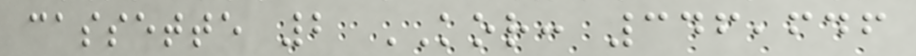cassette 2 KOR: 346,646
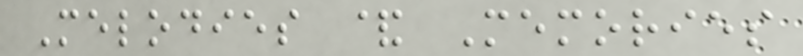Melodies & Memories
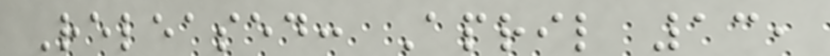Released: April 13,
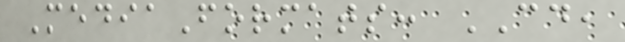MediaFormats: CD,
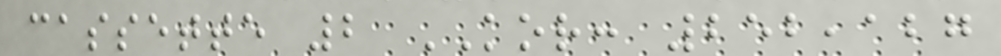cassette 2 KOR: 252,127
